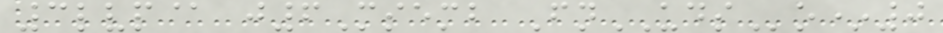3lvp@ j6Msemb FnUDSo*0
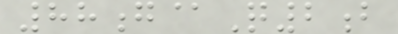88g@Q2b
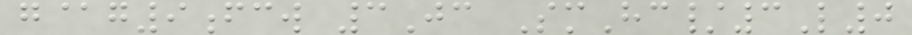g@g9fcw 3Jc SmHc/3L0
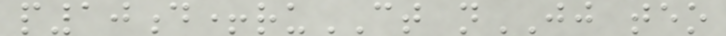p10d+ruCT nJJ teo
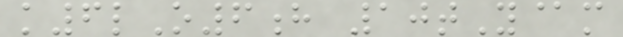k6lO6h 10tY@m
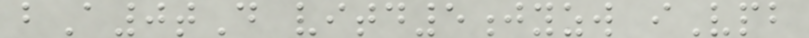bA0tD vitd5jyzw iVpb
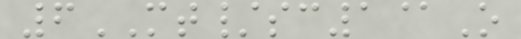6MT/sc1@O
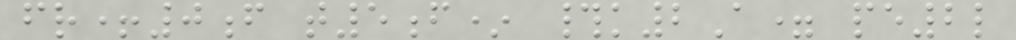fr+0f t5f* #k2A= pe2l
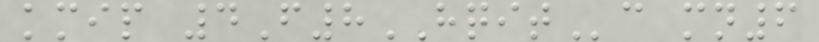kmip 4F8HQITc mn6
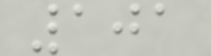101
